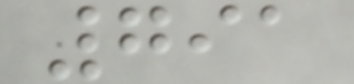791
